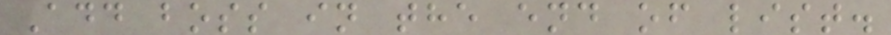Add boss in the end of list.
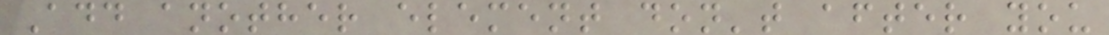Add another element don't after you
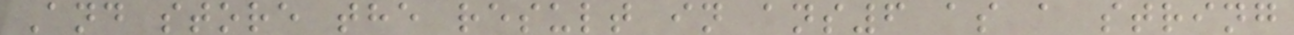And store the result in ans6 as a string
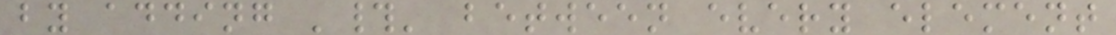by adding '#' between every element
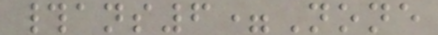#ans6=None
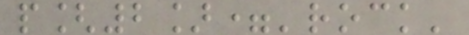p[2]='rock'
